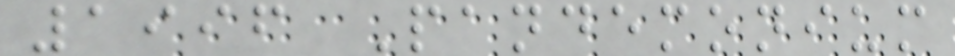1996 Pandemonium
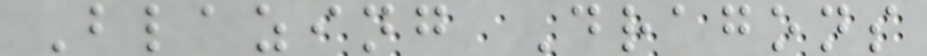Blazing Dragons
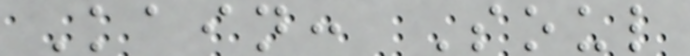Kain: Soul
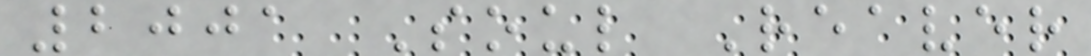2001 Soul Reaver
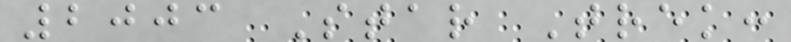2003 Star Trek:
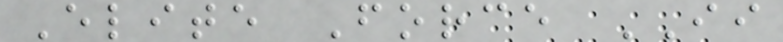Elite Force II
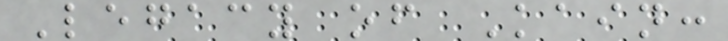Legacy of Kain:
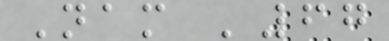Nam '67
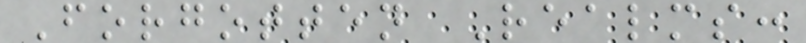Forgotten Realms:
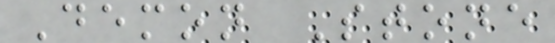Demon Stone
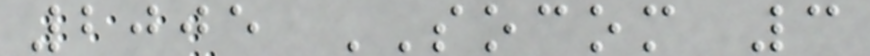2005 SOCOM 3
